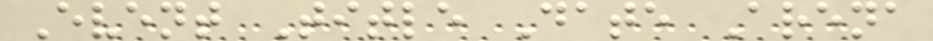Event Title Date Arena
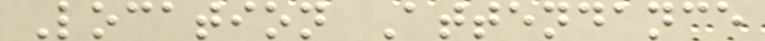Location Attendance
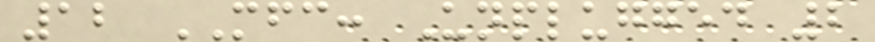12 MFC: Unplugged 2
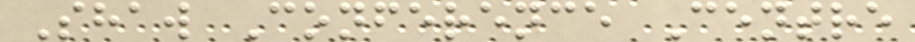Shaw Conference Centre
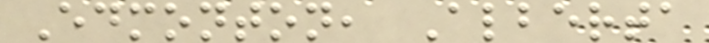Edmonton, Alberta
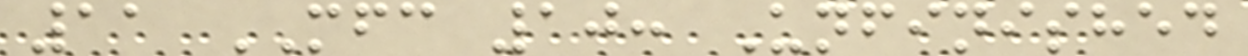11 MFC 10: Unfinished
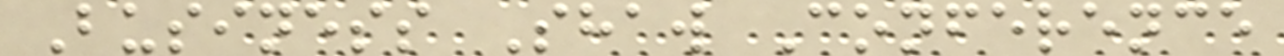Business Shaw Conference
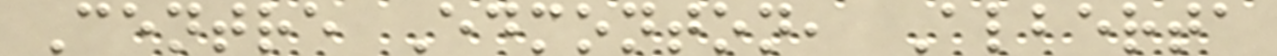Centre Edmonton, Alberta
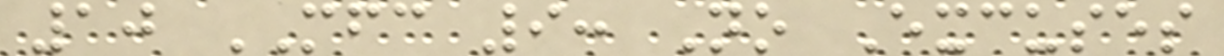10 MFC 9: No Excuses
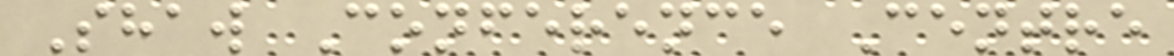Shaw Conference Centre
